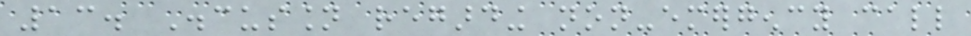13. Discussion regarding non-emergency call
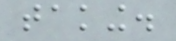taking.
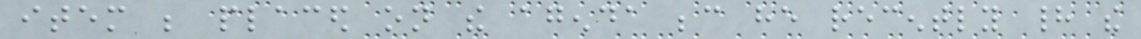item be placed on the agenda because he recently had the
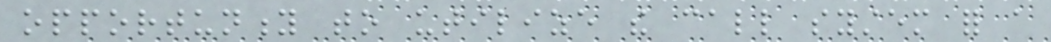opportunity to utilize the call system for a
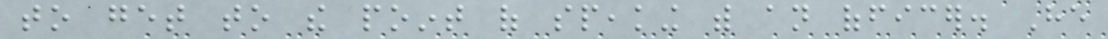to get to the point of speaking with an officer. He
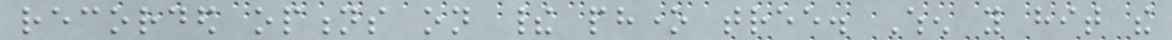recorded options on their phone tree. When you hit the
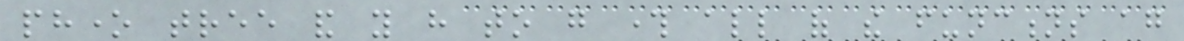phone tree and you have to go through all of the functions again
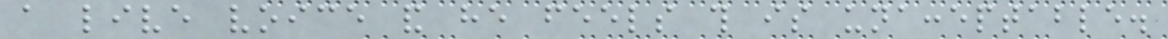a live voice and he feels this is unacceptable.
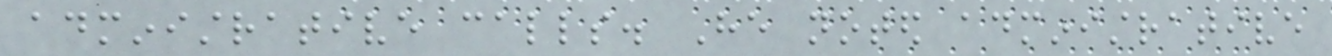administrative calls. He noted administrative
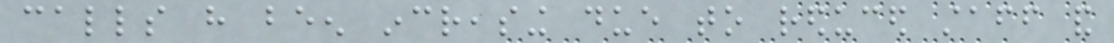calls have been increasing due to reduced staff and
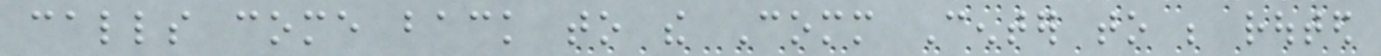calls come back to the Comm Center to be routed
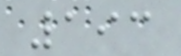193
